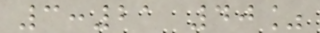3:21 40%
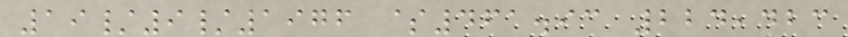19/9/1976 $461.93 224,423
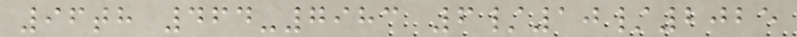96th 464-7983 6/10/2025
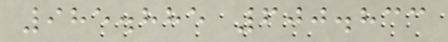985.885 600.833
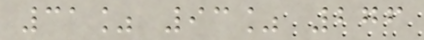31% 93% 276
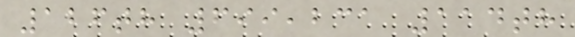126th 699,231 114th
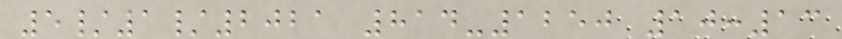5/1/2021 814-1250 10:13
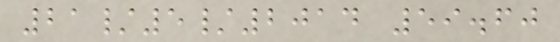21/5/2014 59.60
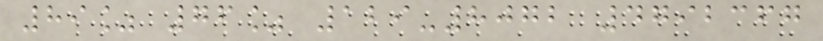89% 76% 129-8072 4792367
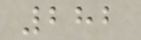282
